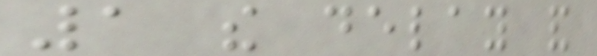1 the delay and
